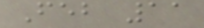Feb 11
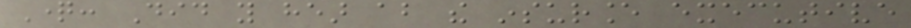Question: Did you hear about the insurance executive
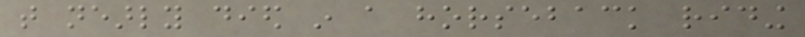that nearly died in a horseback riding
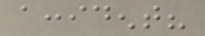accident?
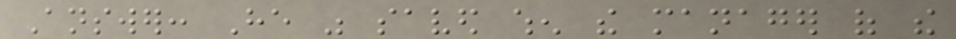Answer: He was saved when the manager of the
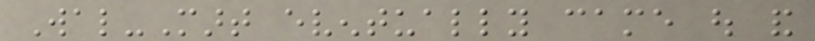Wal-Mart eventually came out and
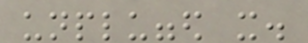unplugged it.
